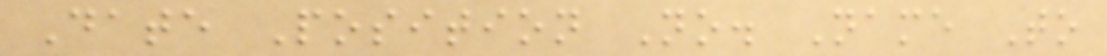Date Position No. Name To
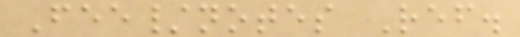Fee/notes Ref.
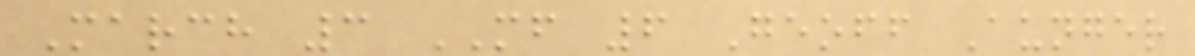March 3 MF 6 Geoff Aunger
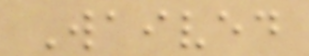Waived
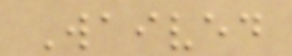Waived
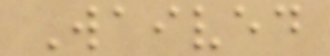Waived
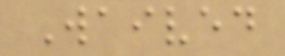Waived
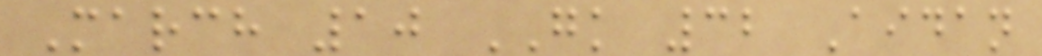March 10 GK 32 Aidan
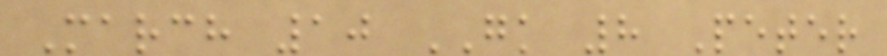March 10 GK 8 Peter
